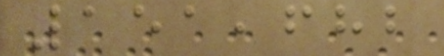151,682
